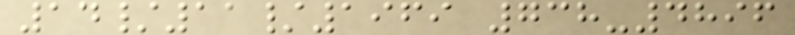14/11/1969 738-4896
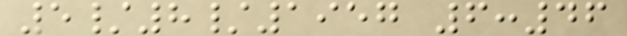5/8/1957 6:46
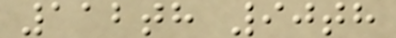112th 90th
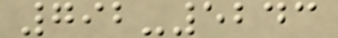792-5243
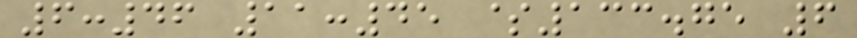6:46 11:45 $133.75 6
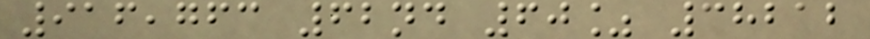916,763 62nd 60% 38212
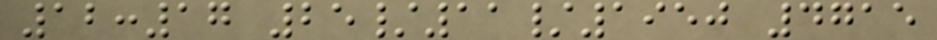12:17 25/11/1950 4715
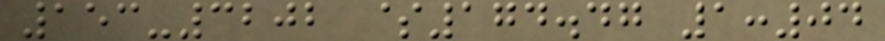153-3202 $174.47 1:04
